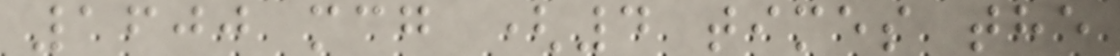1600 mcg (4 times the
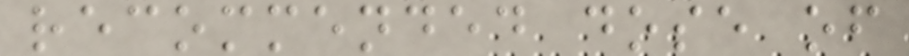recommended dose of
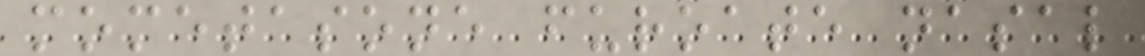mometasone furoate nasal
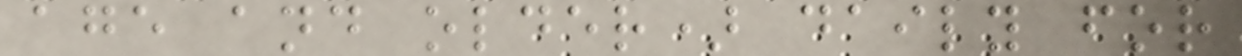age and older) daily for
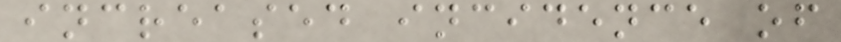increased incidence of
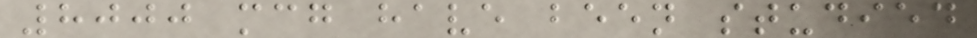8000 mcg have been studied
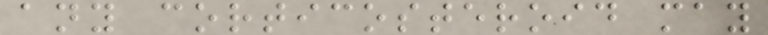any corticosteroid may
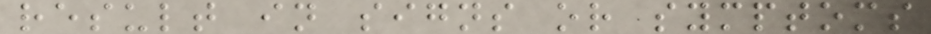result in signs or symptoms
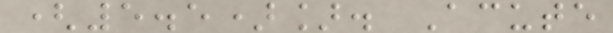(5.5)]. Acute
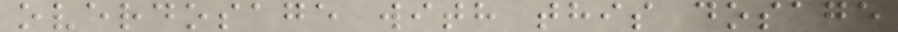overdosage with this dosage
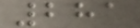281
